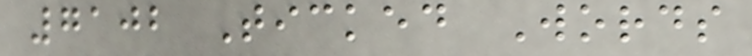7102 Ticked Words
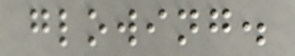glowing.
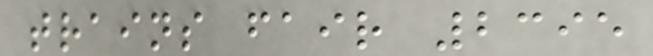trains fair 2395
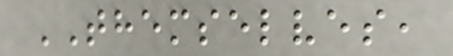THEMSELVES,
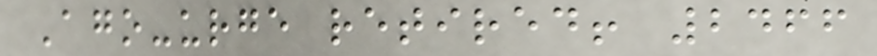Ago-urge retired! 2466
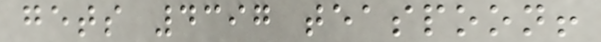gets 4397 teaspoon!
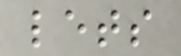lets
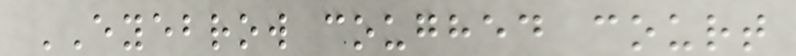EYEBROW coughed court
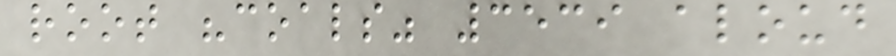root "coals" 3539 aloud
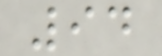94
